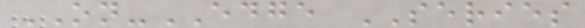ON-EDGE SERIES
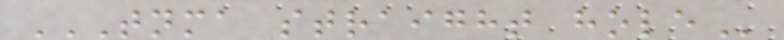TNMA STRAIGHT HOLE
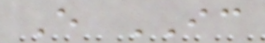E IC
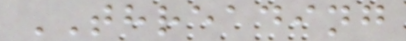THREADING
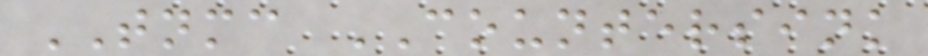TNMC COUNTERSINK
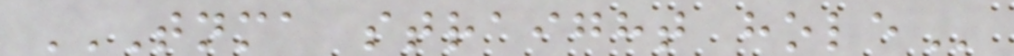TNMA STRAIGHT HOLE
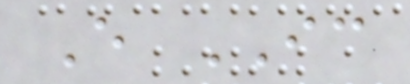E IC
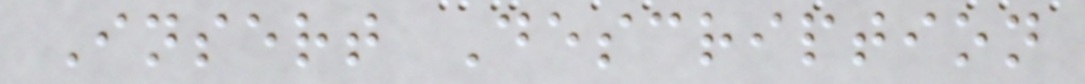Insert Description
